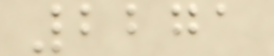2271
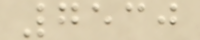7530
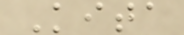Kita
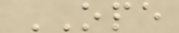OPE
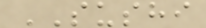SUSHI
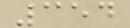354
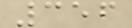356
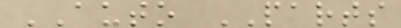AUTO PARTS
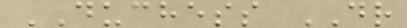DUCHESS DR
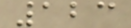123
